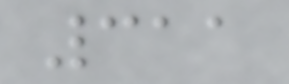311
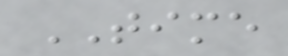TIME
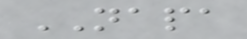NAPA
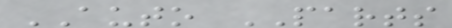AUTO PARTS
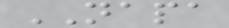NAPA
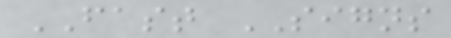FAST SIGNS
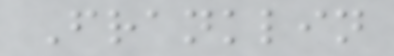Franklin
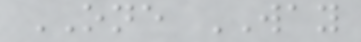ONE WAY
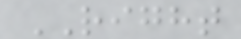RIGHT
